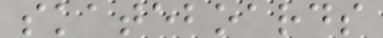skateboards
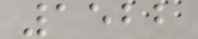1522
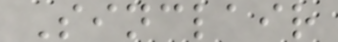Sinclair
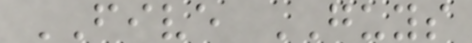FIVE GUYS
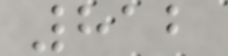812
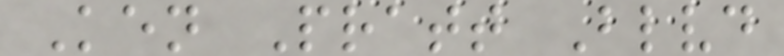Ken Pratt Blvd
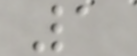1
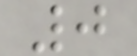0
